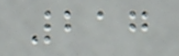217
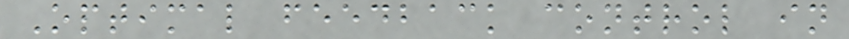Optimal feedback control in
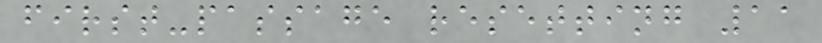first-passage resetting 11
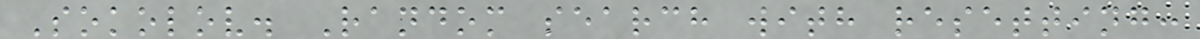Sokolov. Random search with resetting:
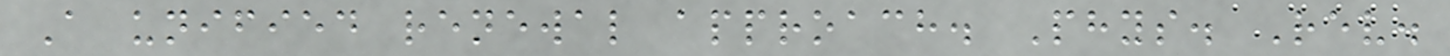A unified renewal approach. Phys. Rev.
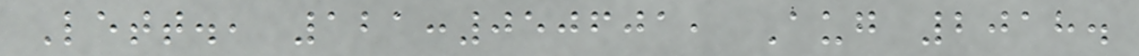Lett., 121:050601, Aug 2018.
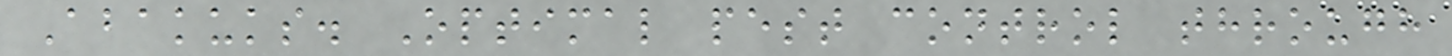Abakuks. Optimal pest control through
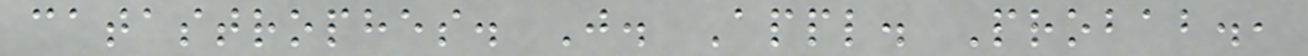catastrophes. J. Appl. Probab.,
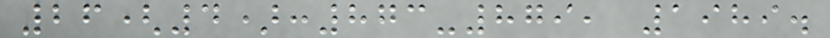26(4):873-879, 1989.
